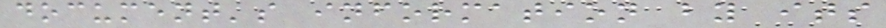document's information by its
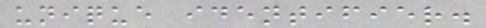unique identifier.
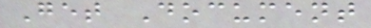Get Document
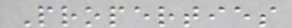Properties
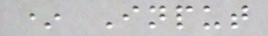* Input
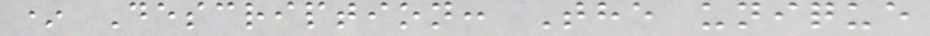* Description: The unique
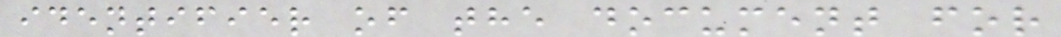identifier of the document for
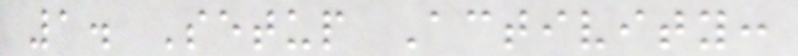1. Setup Activity:
